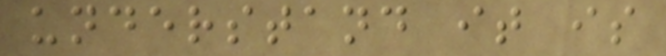understand it is
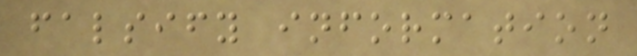falsify information
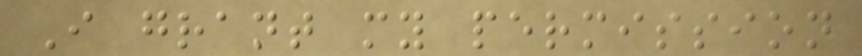I grant my permission
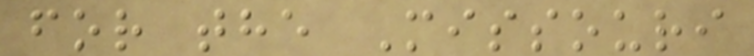for the Missouri
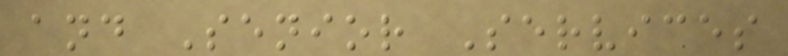and Senior Services
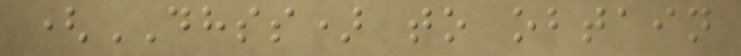(DHSS) to obtain
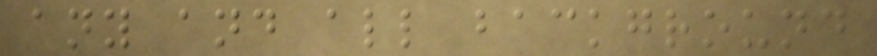any and all background
